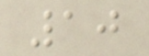10
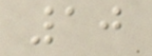10
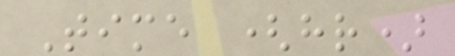Time (hr)
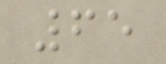65
